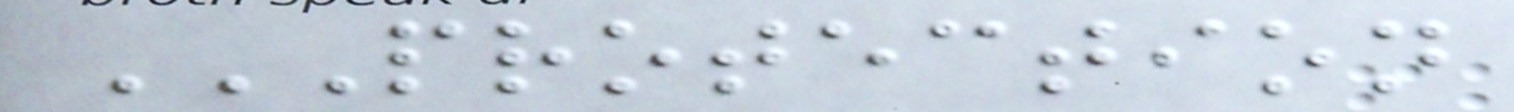PROTECTION
